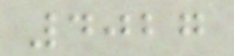4027
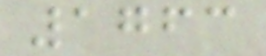1763
